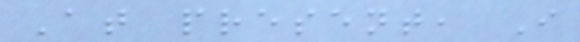At present, I
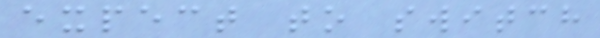expect to switch
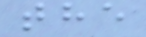the
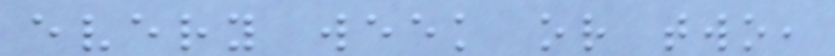every week or two,
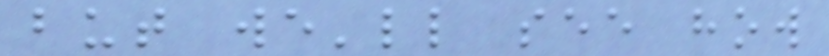but we'll see how
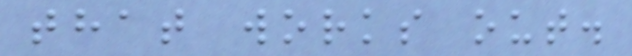that works out.
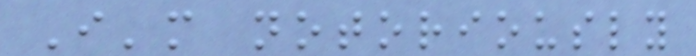I'm notoriously
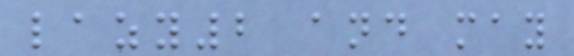lazy2 and may
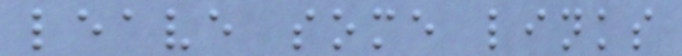leave some links
